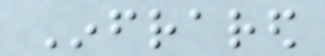Infrared
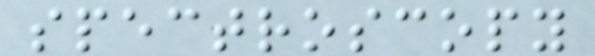spectroscopy
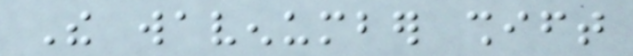The wavenumber shift
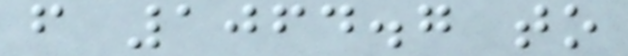from 1064.7 to
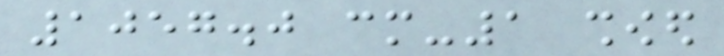1057.0 cm-1 showed
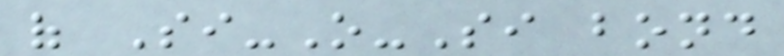of Si-O-Si bond
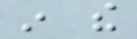in the
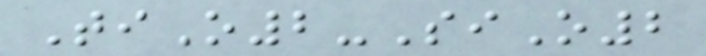TiO2-SiO2
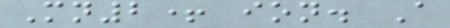Mn2+ ion. A
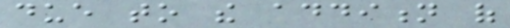due to the addition of
